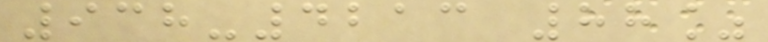938-4213 88%
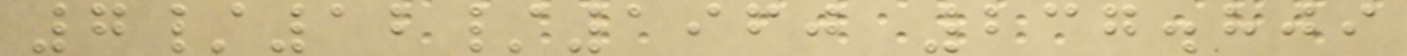7/12/1960 237.809
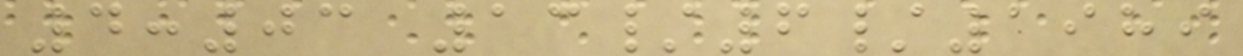4:03 13/6/1989
